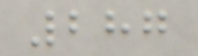287
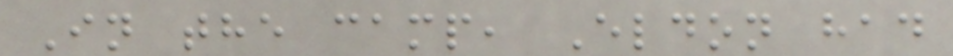In the camp, Eldon had
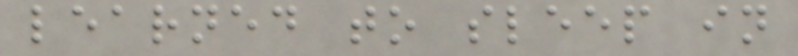learned to sleep in
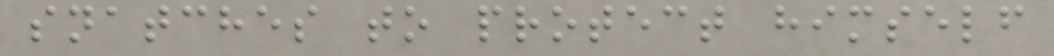snatches to protect himself
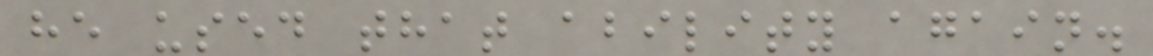he used that ability again.
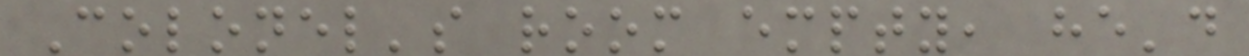Colonel's room empty, he'd
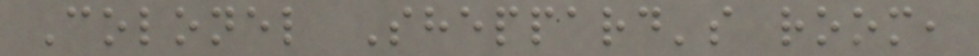Colonel Sheppard's room,
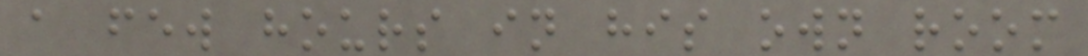a few hours in his own room
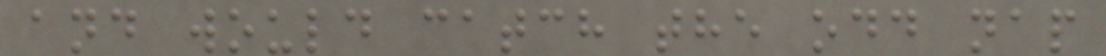and would catch the odd nap
